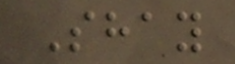Shay
